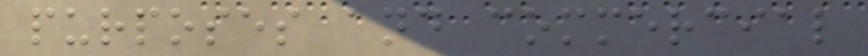purposes and commercial
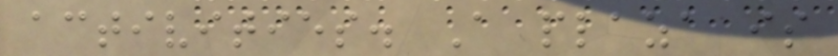activities. A plaza is
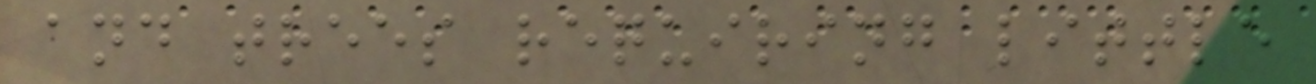and trees requiring little
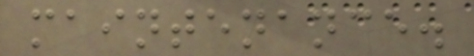maintenance.
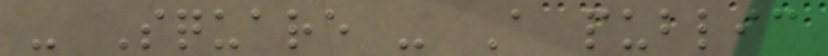- Square - A public
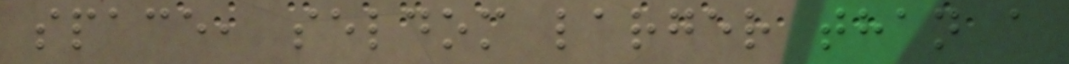space, seldom larger than a
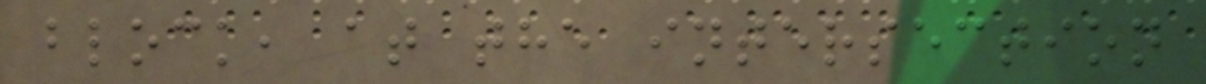block, at the intersection
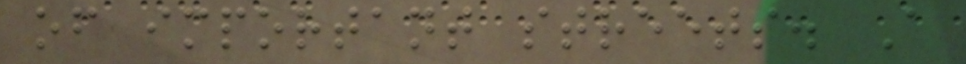of important streets. A
